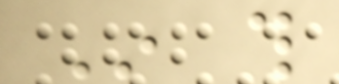In this
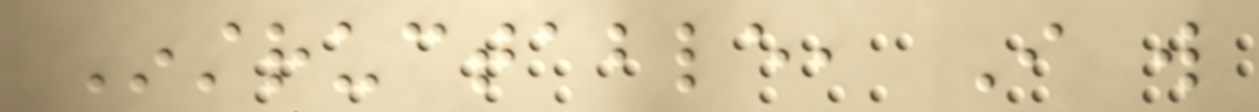Instructable, I will
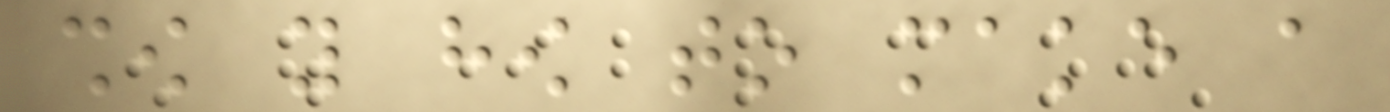show you how to make a
